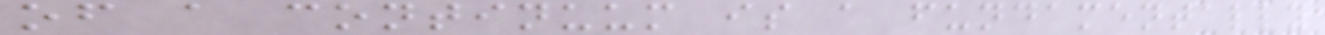of a continuum is a fundamentally
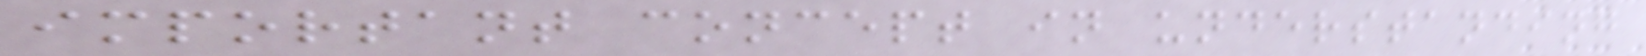important concept in understanding
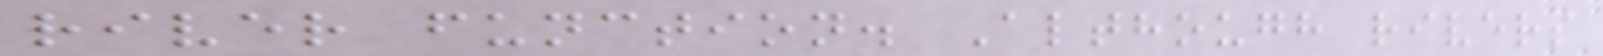river function. Although rivers
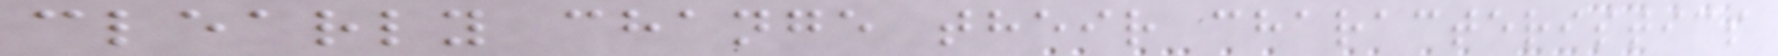clearly change their characteristics
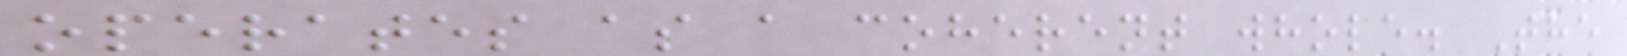operates as a coherent whole. The
